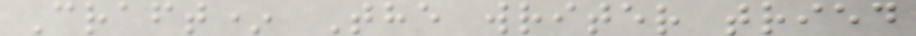Craft* The writer tried
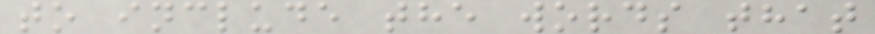to include the words that
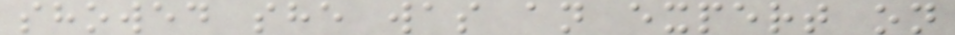showed she was an expert on
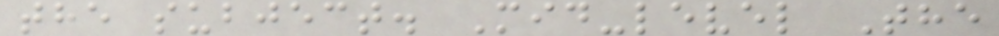the subject. Mid-level The
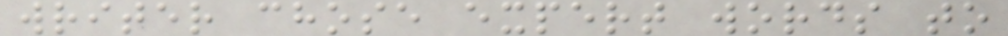writer chose expert words to
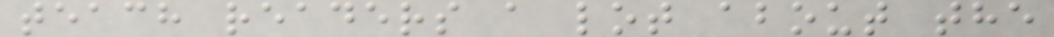teach readers a lot about the
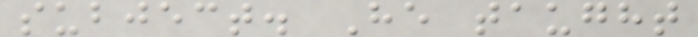subject. He taught
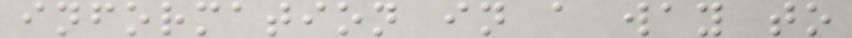information in a way to
